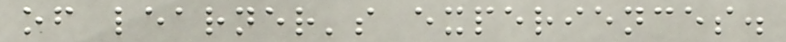of learner's experiences.
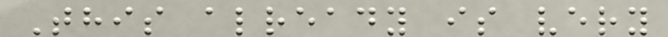This already is very
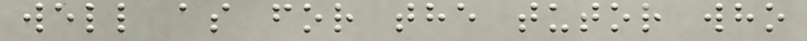well as for the tutor who
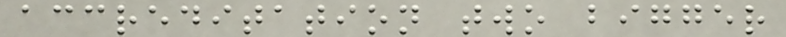accreditation two bigger
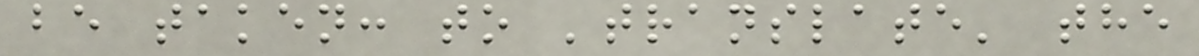be taken: to 'translate' the
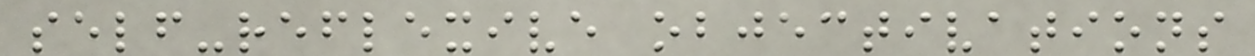self-reflexive objectivations
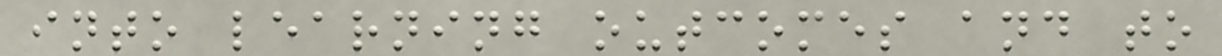into learning outcomes and to
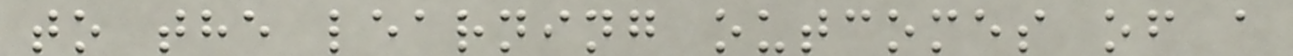to the learning outcomes of a
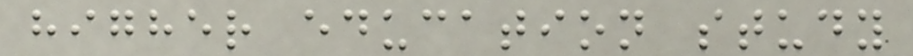higher education study
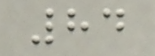84
